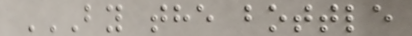BY THE BOTTLE
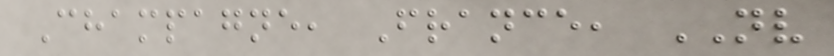Champagne, France, NV
